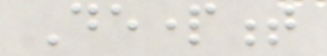Department
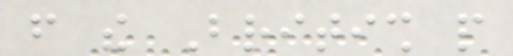from the British people
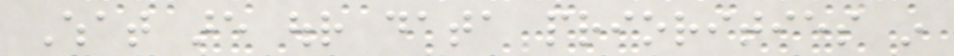What are our data priorities in
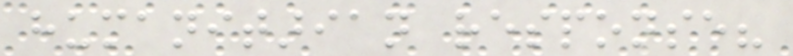humanitarian response?
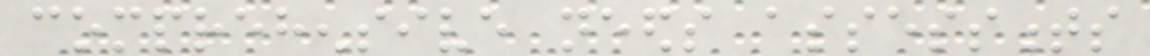comprehensive needs assessments
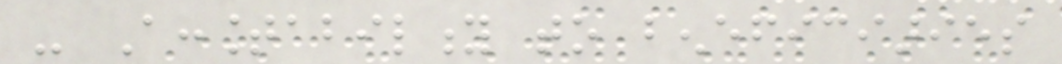- Accountability to beneficiaries
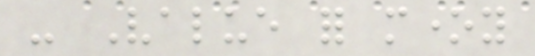- Value for money
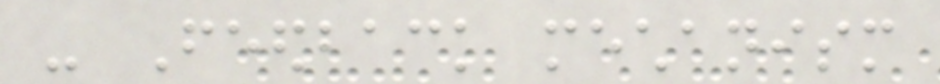- Feedback mechanism
